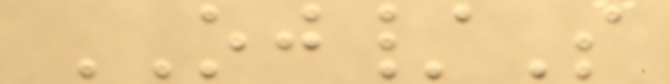OJ/S
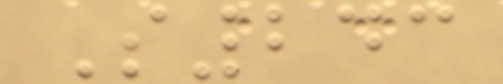S243
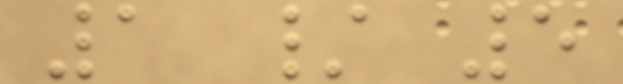1 / 5
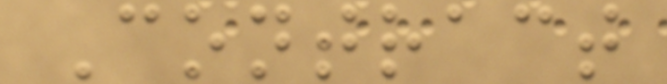Contract
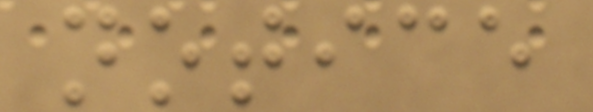notice
